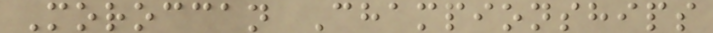Moroccan Championships
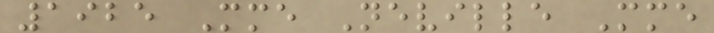1925 Mme Neville Mme
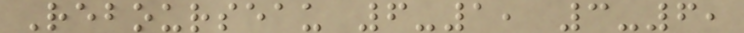Rebourseau 6-1, 3-6,
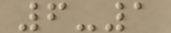6-1
